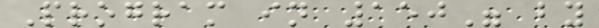Program in 150" by
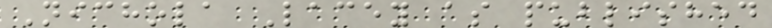Nichola Lacey as published
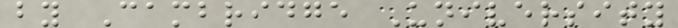by Cambridge University
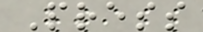Press
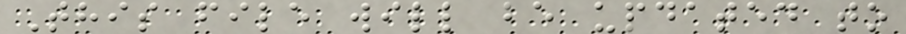This file will be updated to
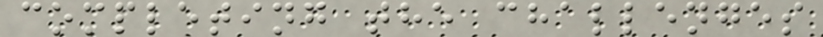completing the challenges
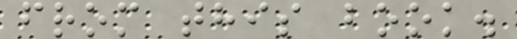from this book.
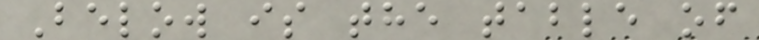Below is the table of
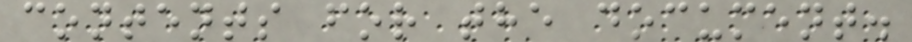contents for the document.
